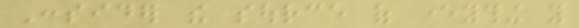Consider the source of everything you
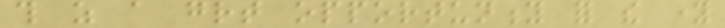this as a great opportunity for the young
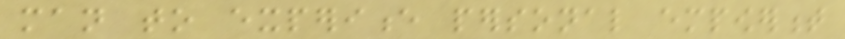man to experience personal empowerment
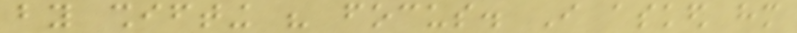by shifting his focus. I asked him
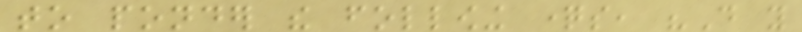to ponder the following questions, "Do you
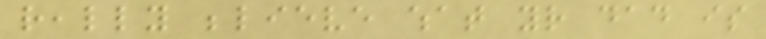really believe what your dad is
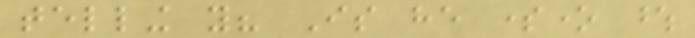telling you? Is he someone whose
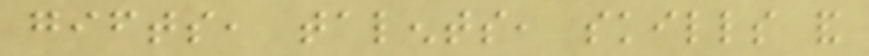gifts, talents, skills and
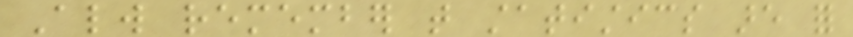Always remember that statistics are for
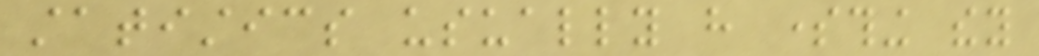statistics usually have something they
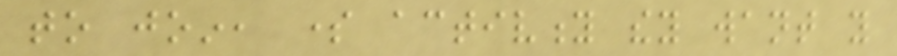to join, some activity they want you
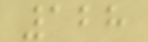128
